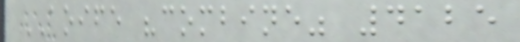AOIFE "combine" 4125
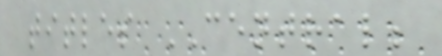titles CENTRAL;
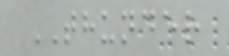THUNDER
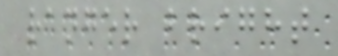ranger bright
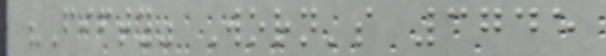"Fifty" Worn's 3745
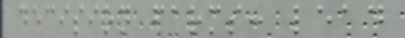decision farms: lead
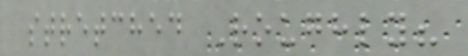stretched Roughly?
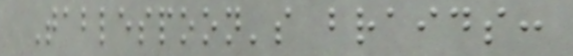Tablespoon's braids:
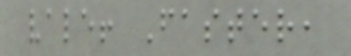vale! Faster,
